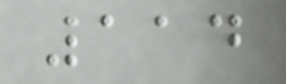114
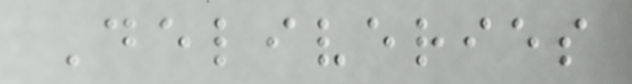Deliveries
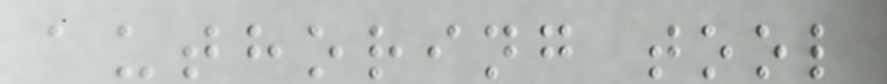authoring tool
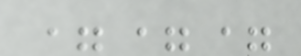===
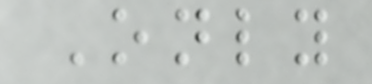Only
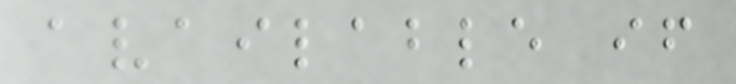available if
